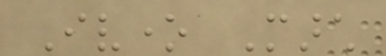Ivone March
